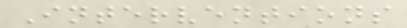Interventions
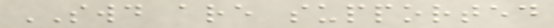SWD are supported
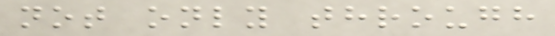not only through
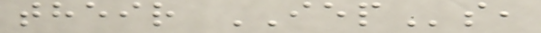their IEPs,
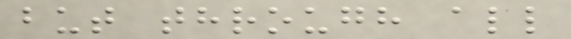but through all
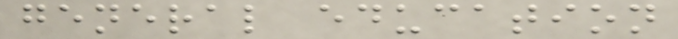general education
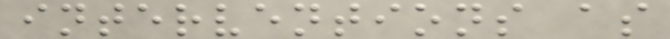interventions as
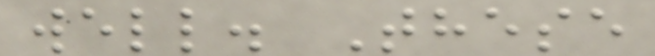well. These
